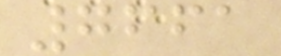7661
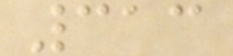313
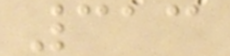313
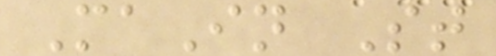MaIn St
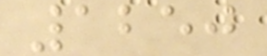1250
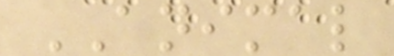ANIMAL
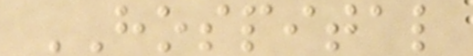HOSPITAL
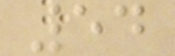54
